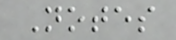Notes
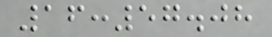16:57.08
